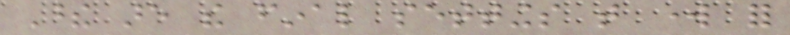These are the final settings that work for
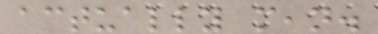actually mean.
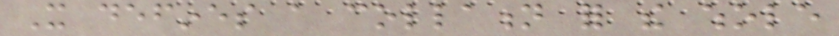It defines a collation for the whole
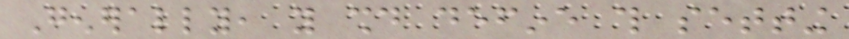Generally, you should define this setting
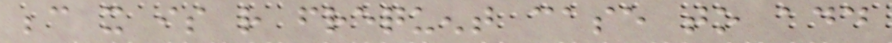because it is rather frequent case to add
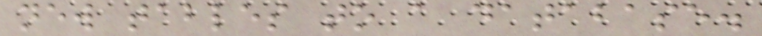new tables to a database.
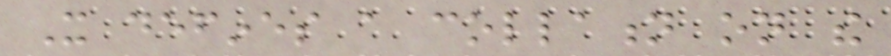It defines a collation on the
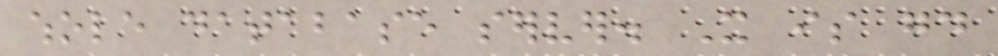whole database server. It is good
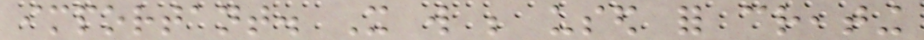important. It will be used for creating
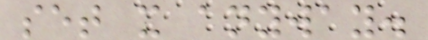set it anyway.
